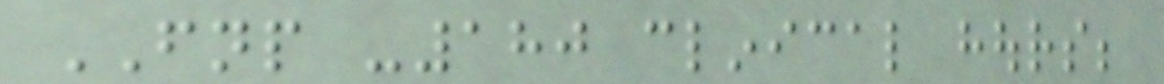FNP -180 clinical hours;
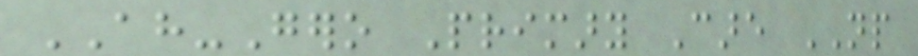AH-Gero Primary Care NP
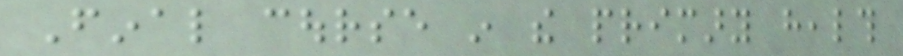Final course in the primary health
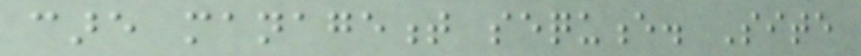care management sequence. Site
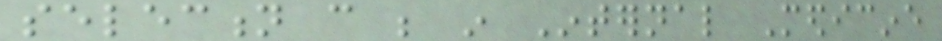selection can be in Internal Medicine
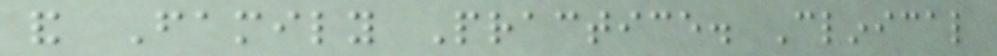and Family Practice. Clinical
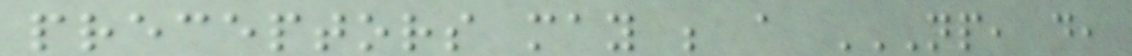preceptors may be a NP, DO,
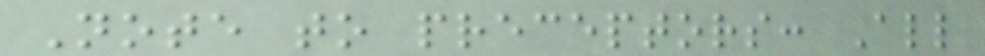Note to preceptors: All
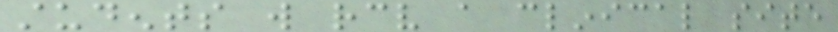students will receive a clinical site
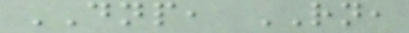DNP, RN,
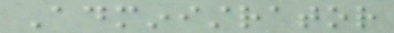Administrator
